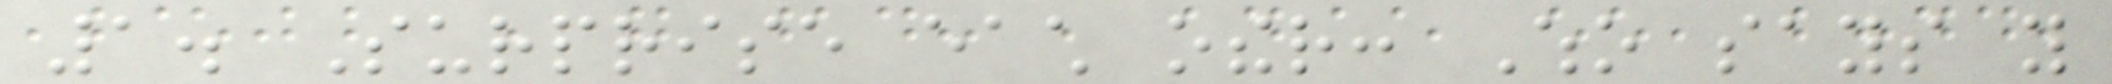1. Surprise each other: Who says you
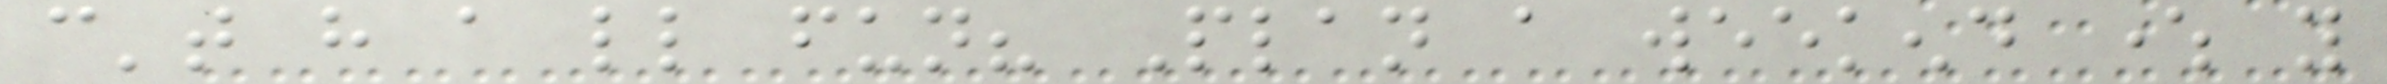can't have a little fun? Plan a weekend where you
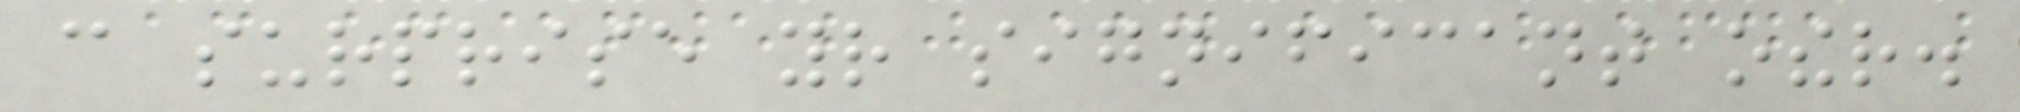can surprise your significant other.
